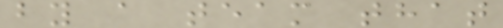by a team that
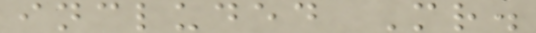included Mr.
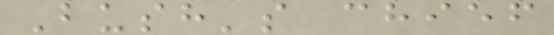Bush's chief
